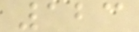123
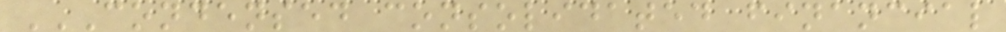CONDENSED CONSOLIDATED FINANCIAL
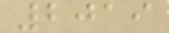2019
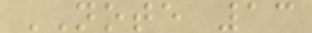NOTE 13
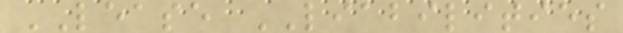LEASE LIABILITIES
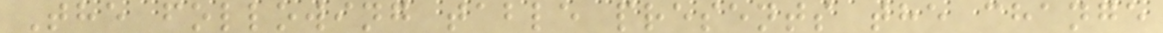The following table presents the change
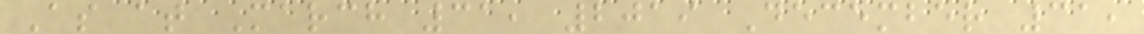As at March 31, 2019 December 31,
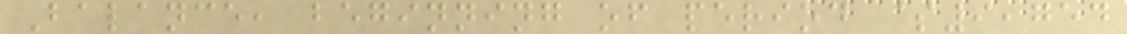Balance, beginning of period $9,754
